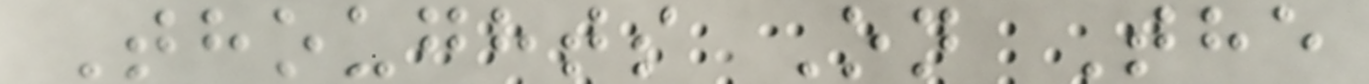Thoughts On The
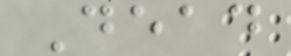Dead
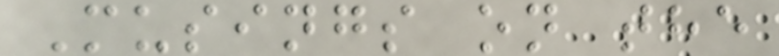Musings on the
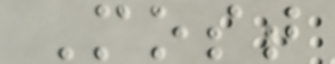Most
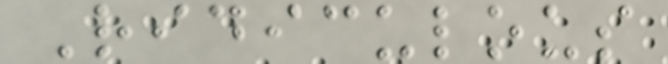Ridiculous
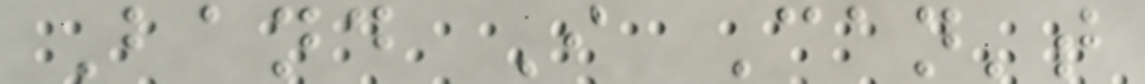Band I Can't
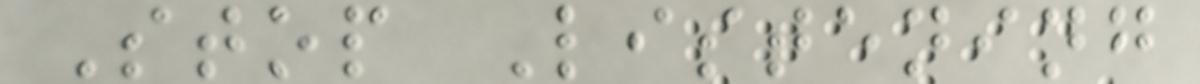Stop Listening
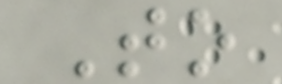To
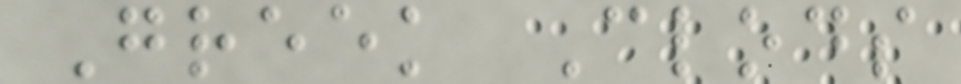Greek Clods
